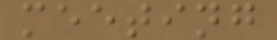meeting
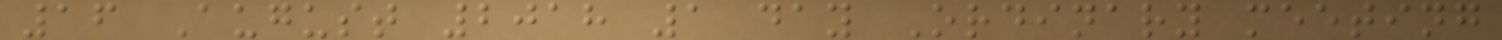16 August 2018 1 day Ordinary meeting
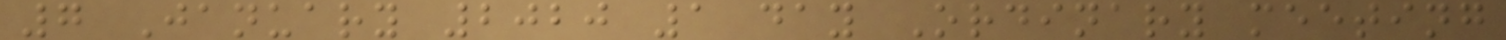7 January 2020 1 day Ordinary meeting
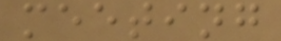meeting
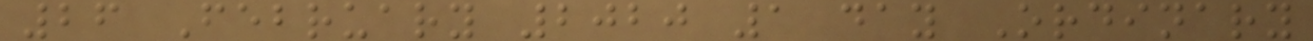26 February 2020 1 day Ordinary
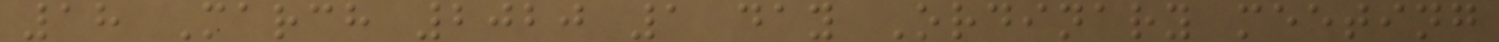18 March 2020 1 day Ordinary meeting
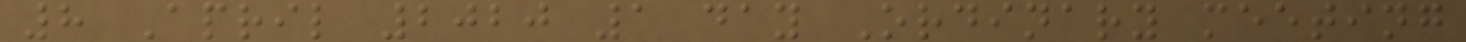8 April 2020 1 day Ordinary meeting
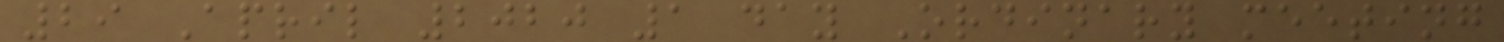29 April 2020 1 day Ordinary meeting
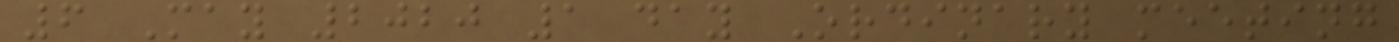6 May 2020 1 day Ordinary meeting
